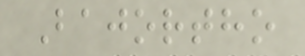Bajortho
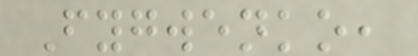Fygwenko,
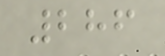286
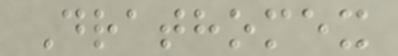Drathomex
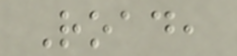Road,
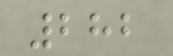282
